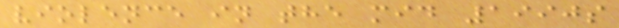violence in the mid 1990s
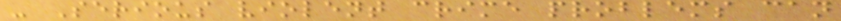- Serious violent crime problems can
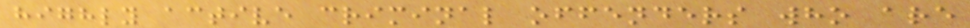highly active criminal offenders who are
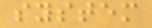system
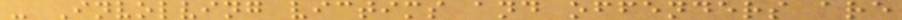- Involving victims and offenders are
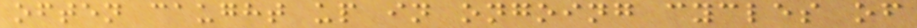often caught up in ongoing cycles of
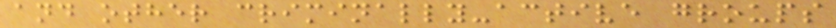and other criminally-active groups
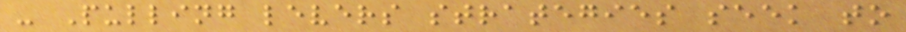- Pulling levers strategies seek to
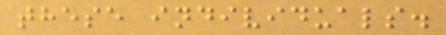these individuals.
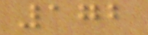172
